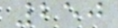250
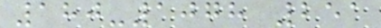180-1078 251
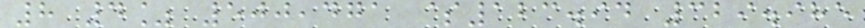8 4% 500,471 $123.94 329.985
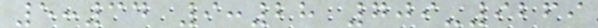5:34 9:28 709-9269
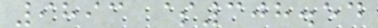9893 $308.54
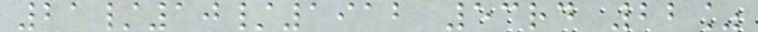21/10/1912 53rd 22%
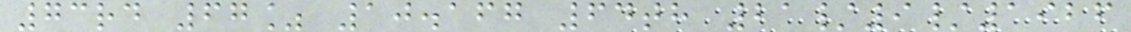73rd 67% 10.167 64th 21/9/1926
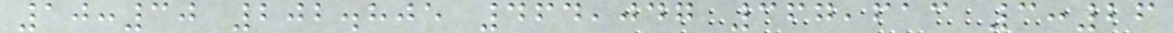10:30 202.805 464,047 367,613 3:26
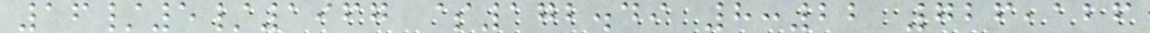16/5/1967 $172.49 8:22 726,126
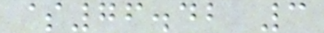$76.42 3
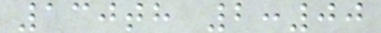130th 2:00
